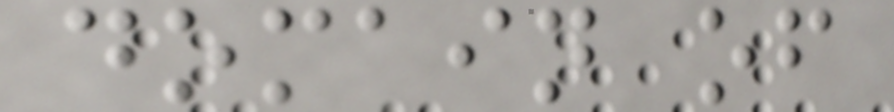domain of
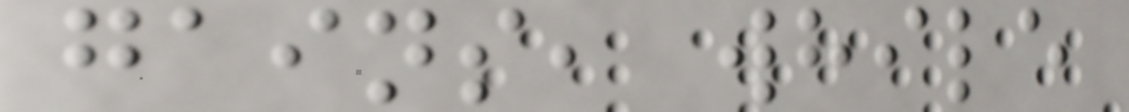gains, while
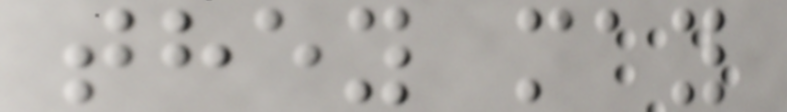they may
